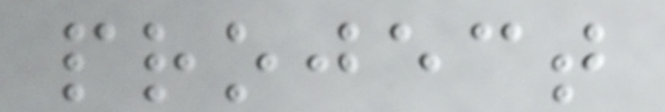project
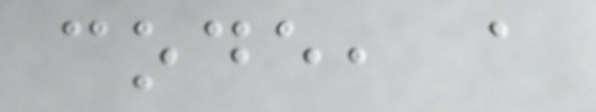code, a
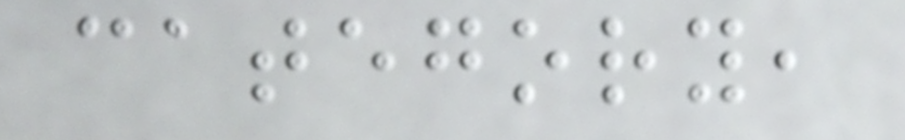category,
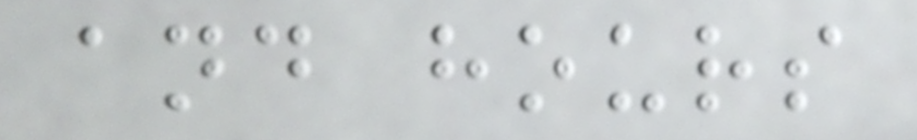and hours
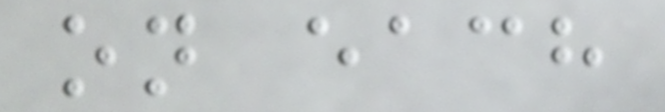on each
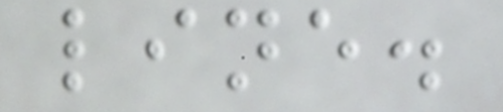line.
